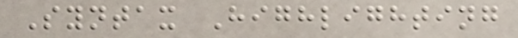Syntax Highlighting
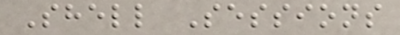Shell Sessions
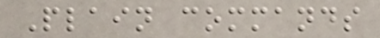Plain commands
